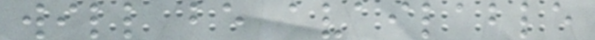will be available
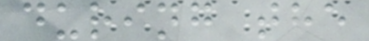during the
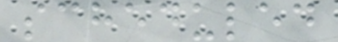scheduled
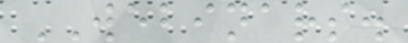WEBINARS.
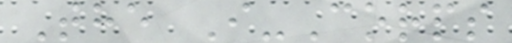The I-Corps
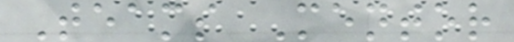Teams Mentor
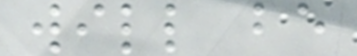will be
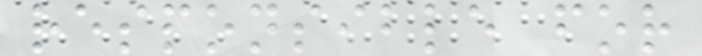responsible for
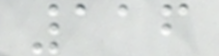116
